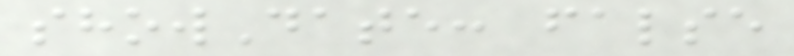showDate: false
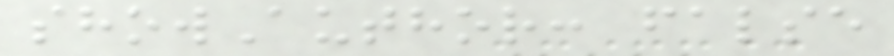showAuthor: false
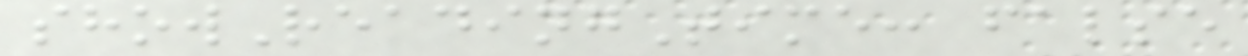showReadingTime: false
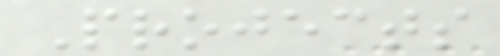Projects
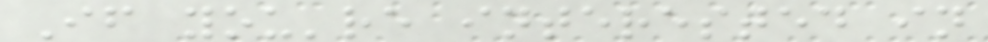If you're interested in
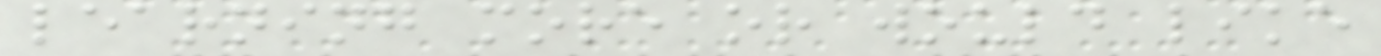learning more or would like
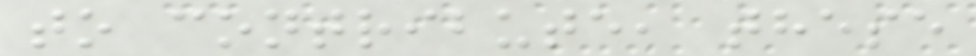to contribute, these
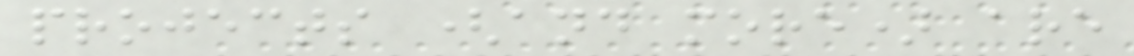projects (and more) are
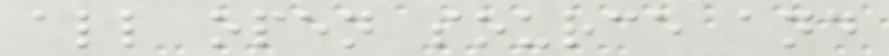all open source and
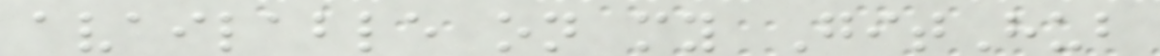available on my GitHub
